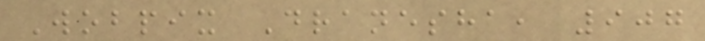Wobpix Dranesha, 907
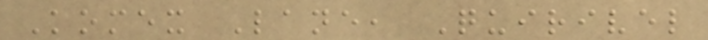Komex Lane, Quirivel
